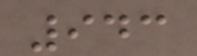943
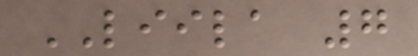LIILA 7
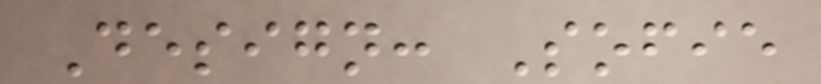Design: Sofie
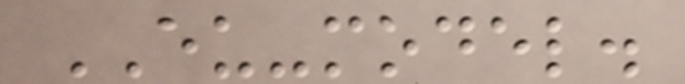EU-model.
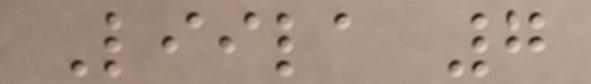Liila 7
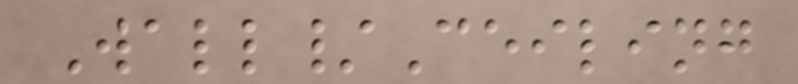Wall/Ceiling
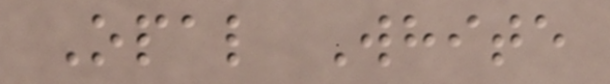Opal White
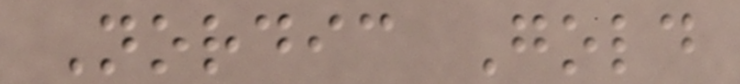Nordic Gold
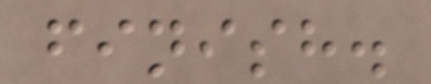finish.
